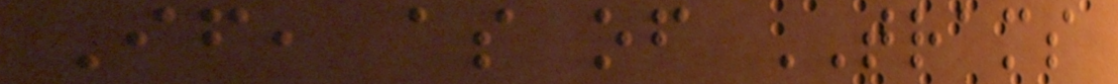If, as of TRAMS
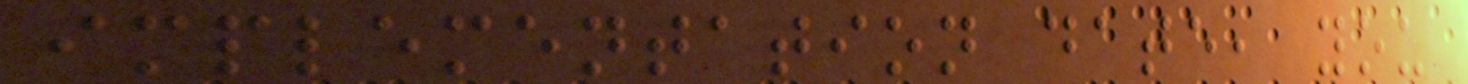implementation date, you
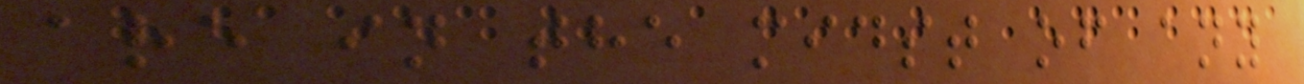are in the midst of any
